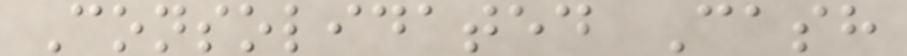Consolidated Cash
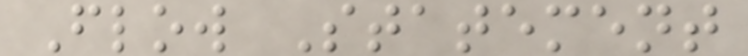Flow Statement
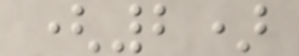(2)
